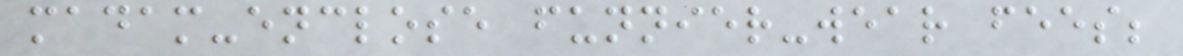madam-enclose funnier-wear fees;
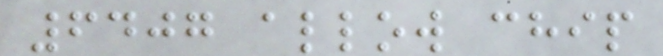6407 allow chip
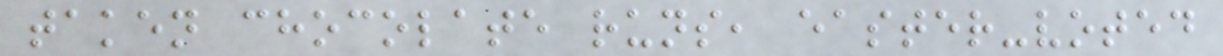taken chocolate runs, easter-voted
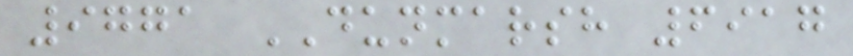9771 DUNMARSH 6917
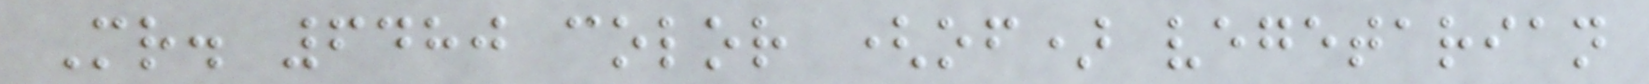Mr. 6480 color (of) vegetarian
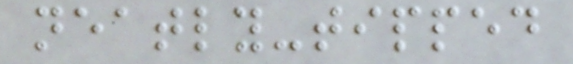neatly-tipped
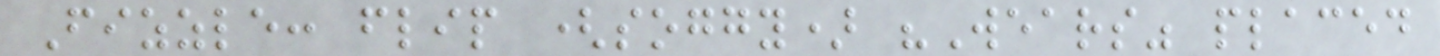Fizzle: flip (soggy) "Wears" placed
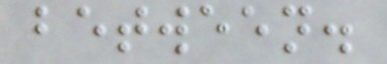between.
